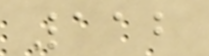112
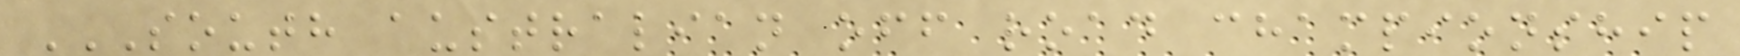SOUTH AUSTRALIAN OFF ROAD CHAMPIONSHIP
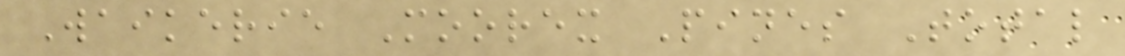Waikerie Moorex Pines Total
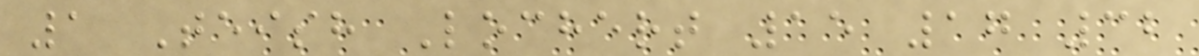1 Teish Lochert 15 17 32
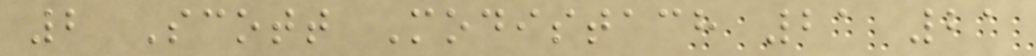2 Scott Modistach 21 21
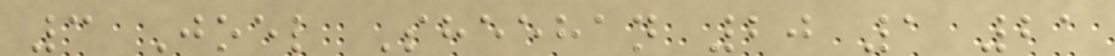3 Joel Sheehan 20 1 21
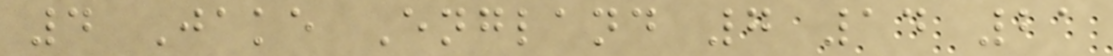4 Jake England 7 14 21
